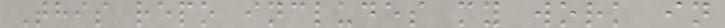This repo includes my work in
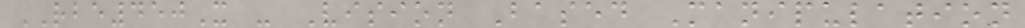RBE450X - Vision Based Manipulation
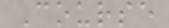Course
